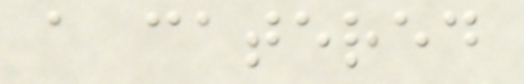a catered
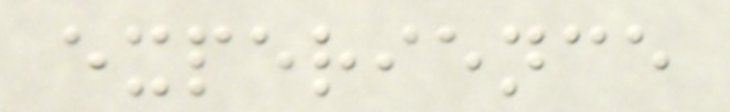experience
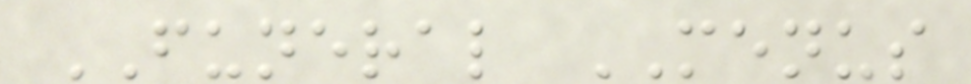FUNERAL MENUS
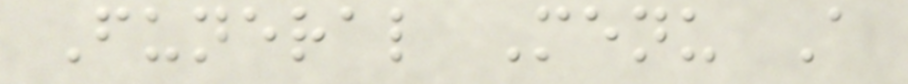Funeral Menu A
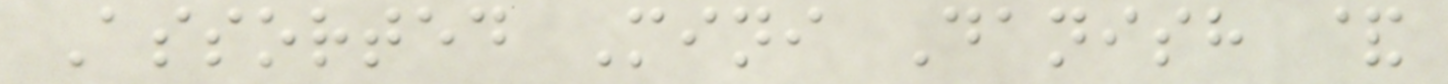Assorted Mini Danish &
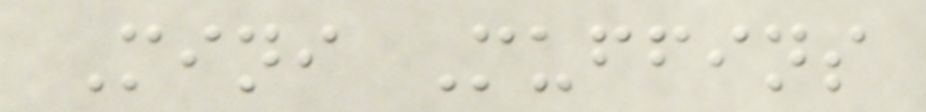Mini Muffins
